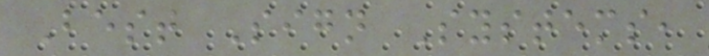Best Sign Systems,
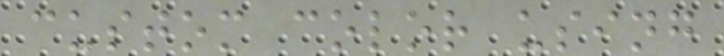custom color using
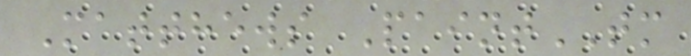Matthews PaintTM
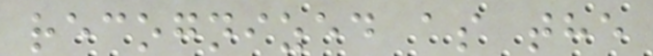recognized as the
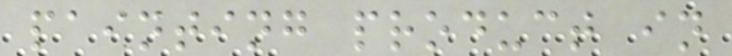painting product in
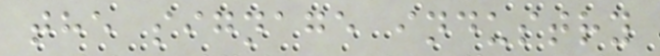the signage industry
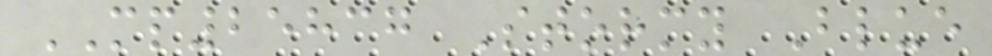MP25837 Stormy Blue
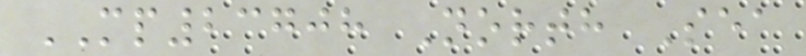MP23708 North Sea
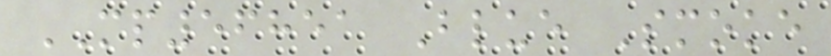MP56851 Blue Smoke
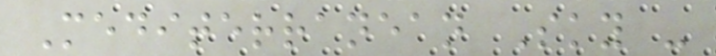Mediterranean Sky -
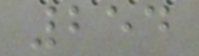254
